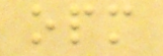opm
